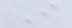I
